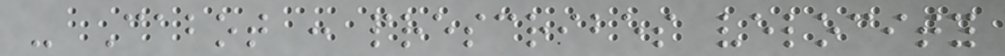- Cabot : prescribes velocity
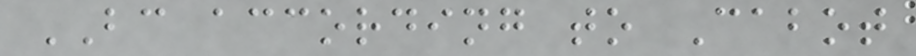BC according to Cabot
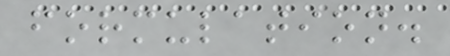formulation.
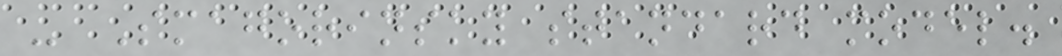- Smagorinsky standard model.
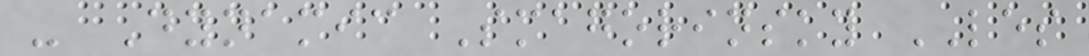- Dynamic Smagorinsky LES
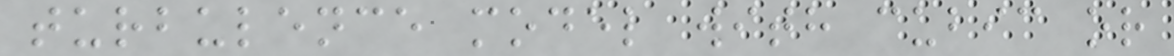turbulence model with cubic or
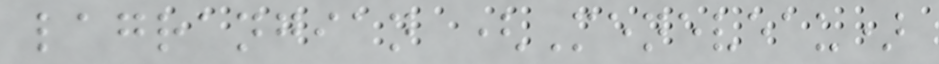lagrangian (Meneveau)
